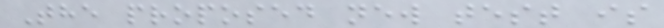The proposed new test is
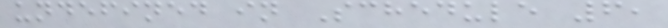undefined in Schedule 6,
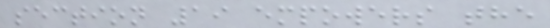section 19 empowers the
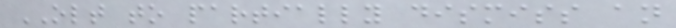OLT to partially dismiss an
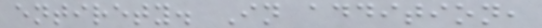entirety. In addition,
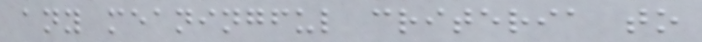any meaningful criteria to
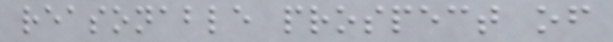reasonable prospect of
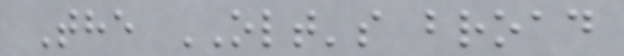The OLT's broad
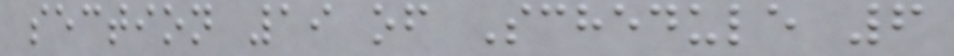section 19 of Schedule 6
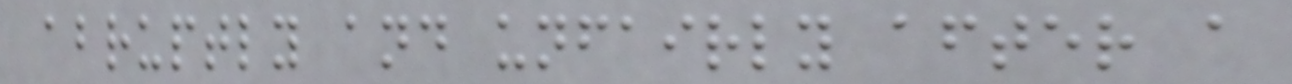abruptly and unfairly after a
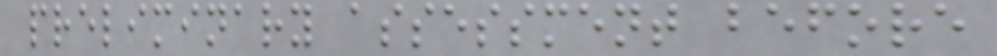preliminary assessment before
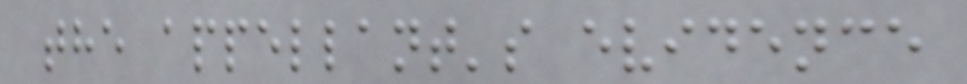the appellant's evidence
